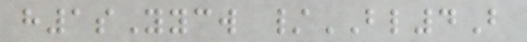h1sYycw /BL4B
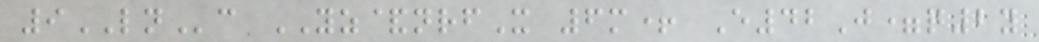9LNc YZ&nrfX 6m+ E42J=q2y
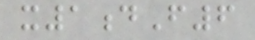x1dF6
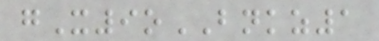gX9oBNKZ1
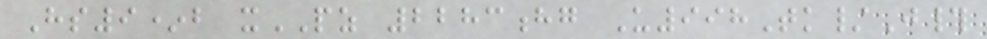Hs9*b xPZ 2283hg U998Tk/J#
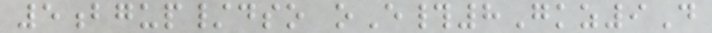5bgup/dso oE#8Gkz9D
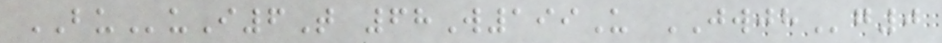BUuI6T 68W199U JWJHg0
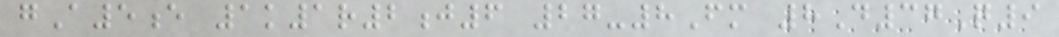gA5e 1k1r2j6 27-8Fm 8D37Q9
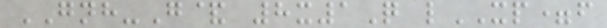GNH-G& 8x1Q lXP=f
